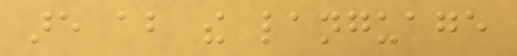are about the language
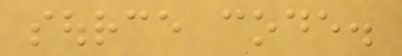source code.
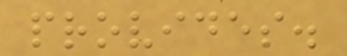provides.
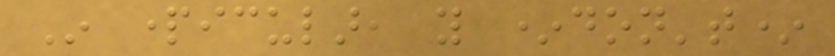In particular, you *don't*
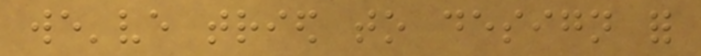we've tried to design for
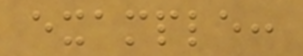example:
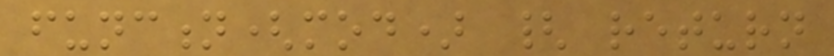function(mod) { return
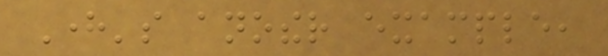Here's another example,
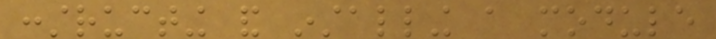constructing and installing a module
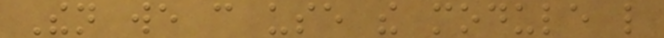Then we can use the module like
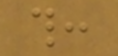this:
